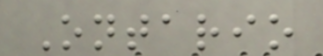Ontario
